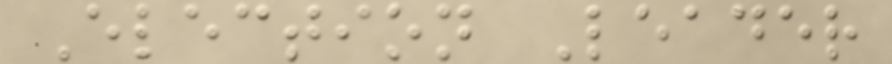Election Leader
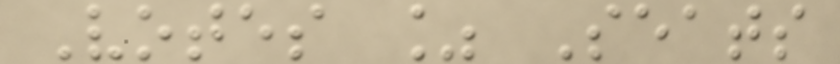Votes % Seats
